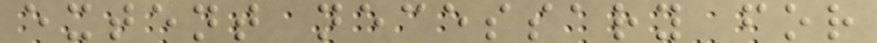extent necessary for
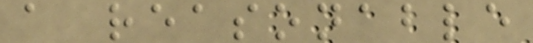a reasonable
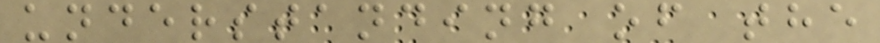understanding of the
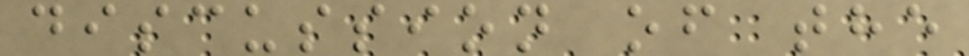discussion of the
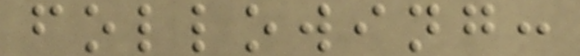following:
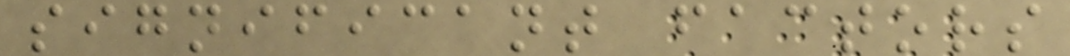significant factors
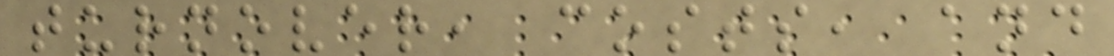turnover, costs, and
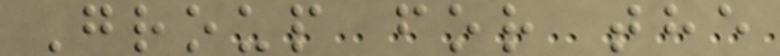Group for the
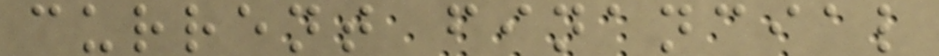current financial
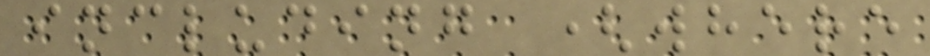including (where
